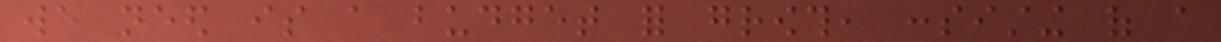we need is a budget for growth, consisting of a
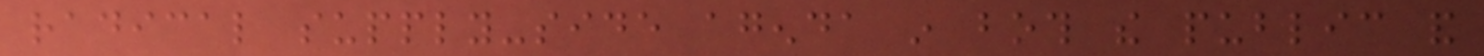radical supply-side agenda in both the public and
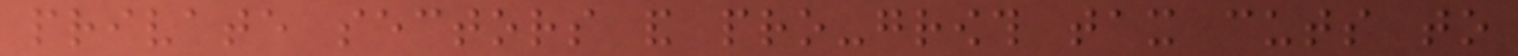private sectors and pro-growth tax cuts to
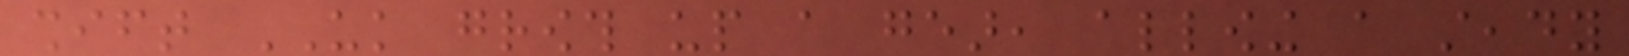shift UK growth up a gear, allowing a steady
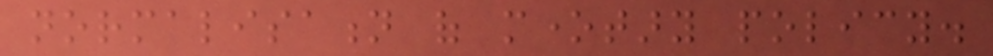normalisation of monetary policy.
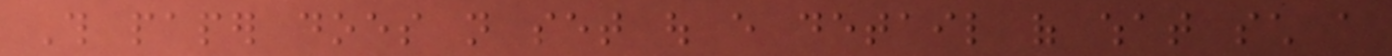This paper does not set out every detail of what such a
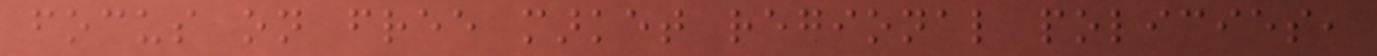focus on free market regional policies,
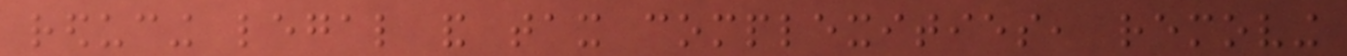reducing legal and tax complexities, removing
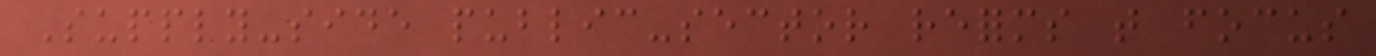Supply-side public-sector reforms that focus
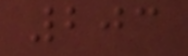203
